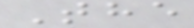The
